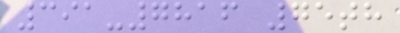391-7816 75th
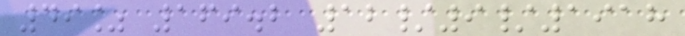49% 169.2 12/9/1918
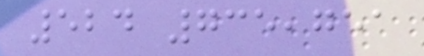524 735,751
